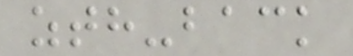zth-back
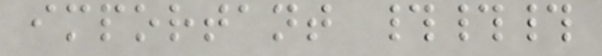important ###
